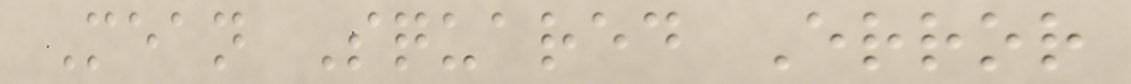Mean Squared Error
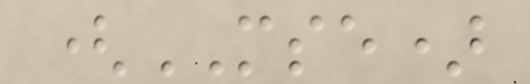(MSE)
